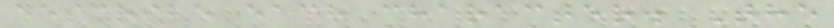describe each character. The
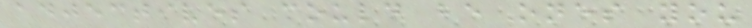adjectives could be ones you
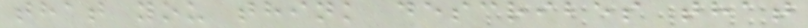that you think describes that
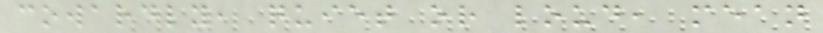cowardly, quiet or loud, mean
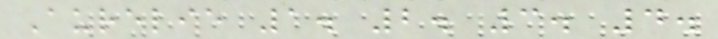Aurelie 1. 2. 3. 4.
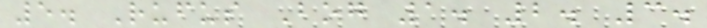5. Rufus Bog 1. 2. 3.
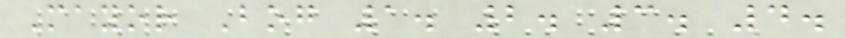Mayor Bog 1. 2. 3. 4.
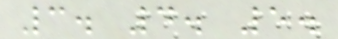3. 4. 5.
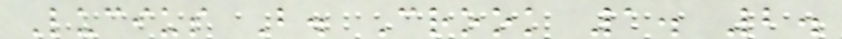Lucius B. Crook 1. 2.
